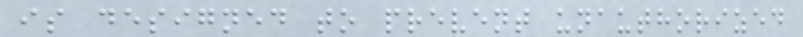is designed to prevent unauthorized
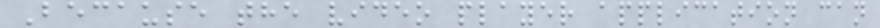Because the video player application can
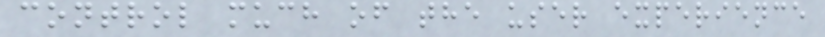control much of the user experience
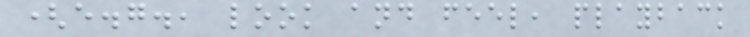(e.g., look and feel, playback
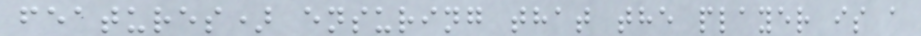features) ensuring that the player is a
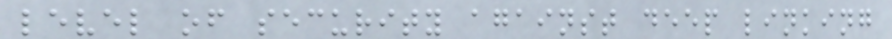level of security against deep linking
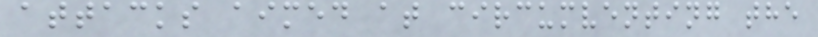attacks aimed at circumventing the
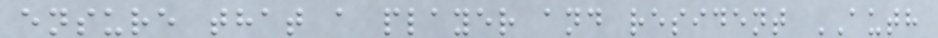ensure that a player and resident AUTH
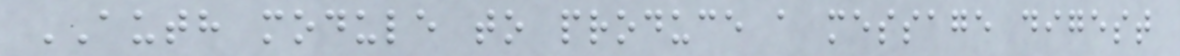AUTH module to produce a message digest
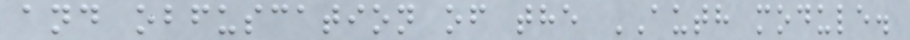and obfuscation of the AUTH module.
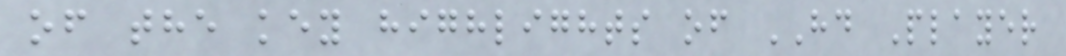of the key highlights of HD Player
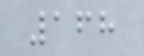168
